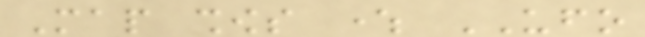Map shows where UFO
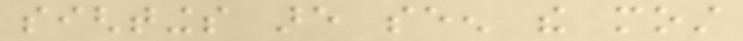sightings are seen the most
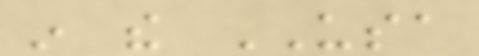in the USA
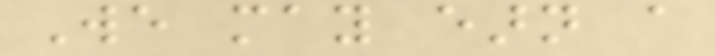We may earn a
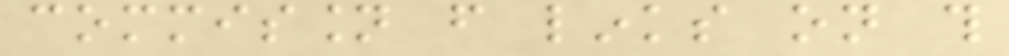commission from links on this
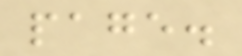page.
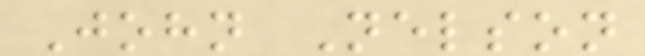John Nelson
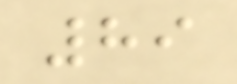89
